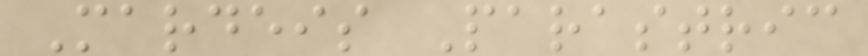Mardeis Parastric
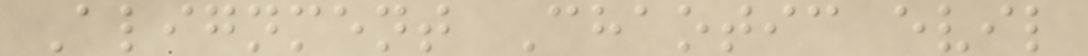Alignment Chaotic evil
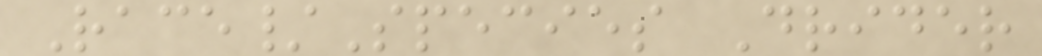Race/Species Drider
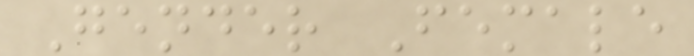Gender Female
